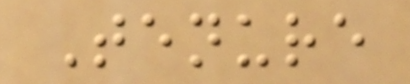Tenure
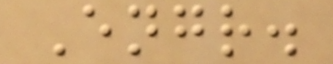Engr.
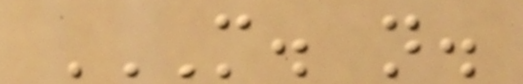M. N.
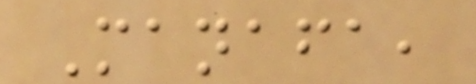Manafa,
